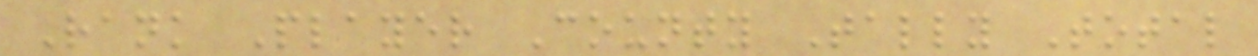Rank Player County Tally Total
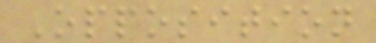Opposition
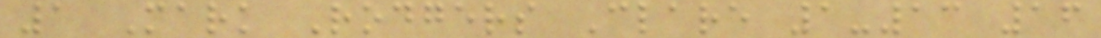1 Mark Rodgers Clare 1-13 16
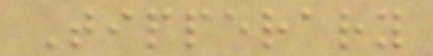Tipperary
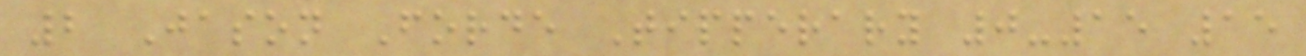2 Jason Forde Tipperary 0-15 15
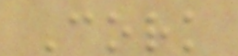Cork
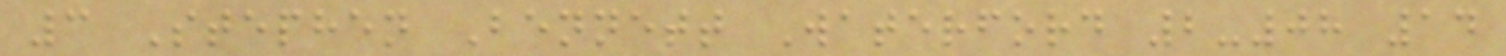3 Stephen Bennett Waterford 2-08 14
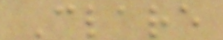Clare
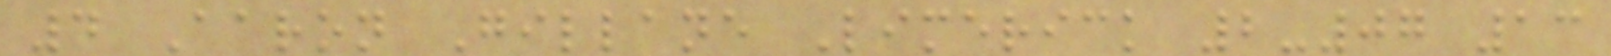4 Aaron Gillane Limerick 2-07 13
